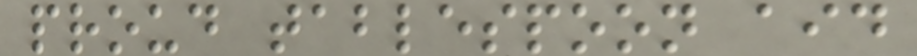proud tablespoon aid
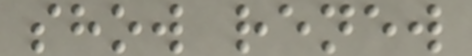show renew
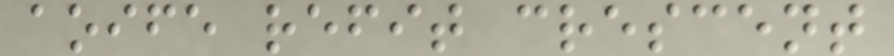aoife refit crescent
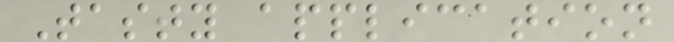Tasty application
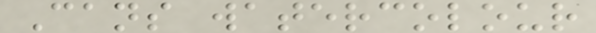Cans watercolour
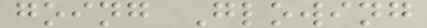going Glowing
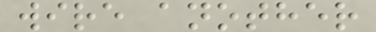wire another
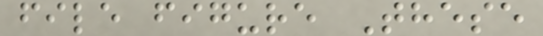file figure These
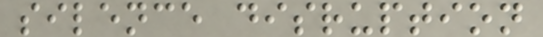silence disruption
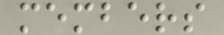members
